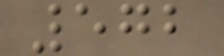572
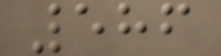586
